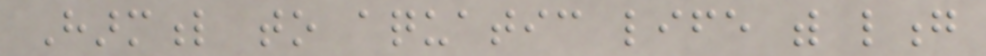Harmful to aquatic life with long
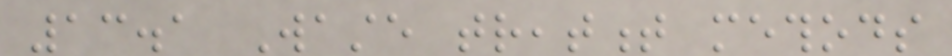13.1 Waste treatment methods
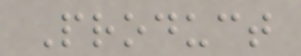Product
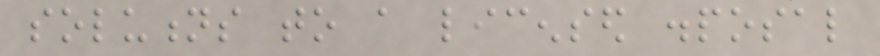solutions to a licensed disposal
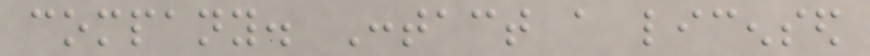company. Contact a licensed
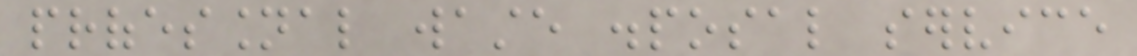professional waste disposal service
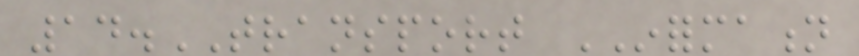14.TRANSPORT INFORMATION
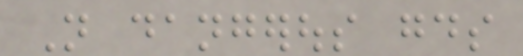Not dangerous goods
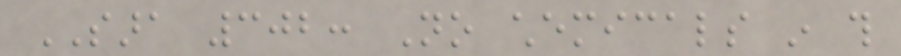SARA 302: No chemicals in this
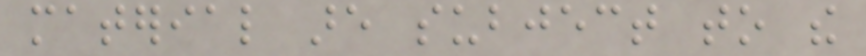material are subject to the
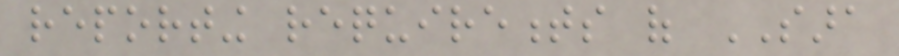reporting requirements of SARA
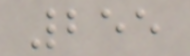255
